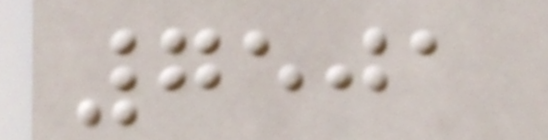7501
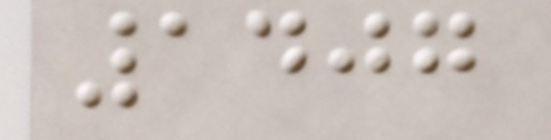1407
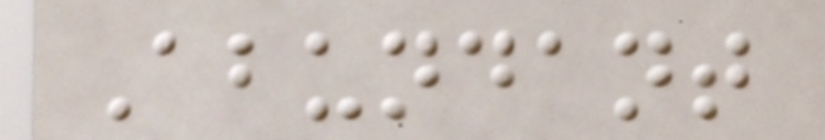Abundant
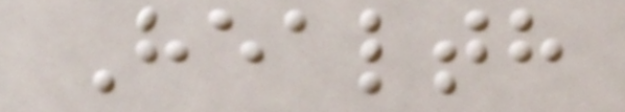Health
